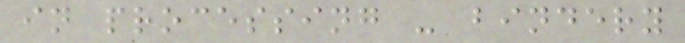in processing - bindery
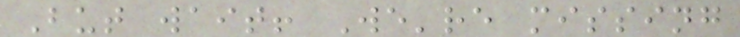But wait! We're missing
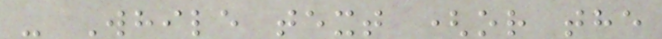- While text (or the
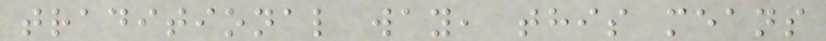traditional way, this means
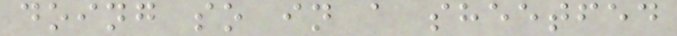doing so in a sheetfed
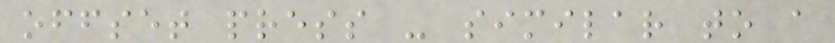offset press - similar to a
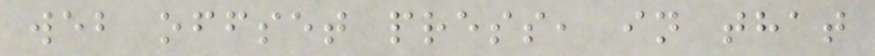web offset press, in that
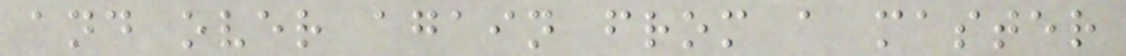and over again from a master
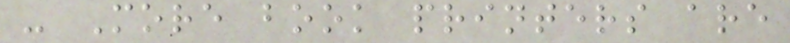- More book printers are
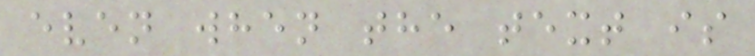even when the text is
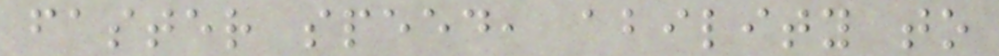faster speed, ability to
